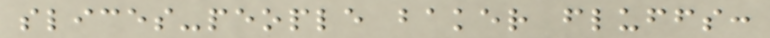slices-people baker fluffs:
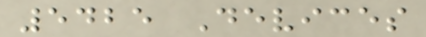5425 Devices
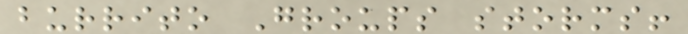burrito Groups storms!
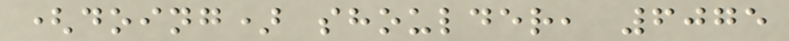(doing) shoulder, 6075
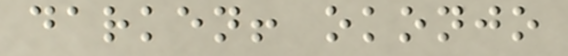darken! okonjo
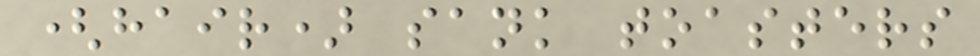(hair) sank toasters
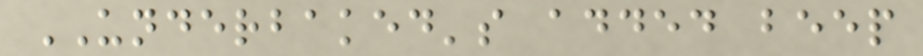UNDERBAKED's added beep
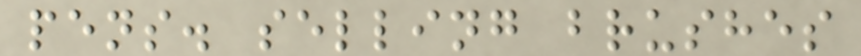pens. selling brushes
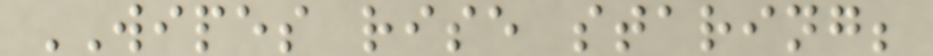WIPES rise staring;
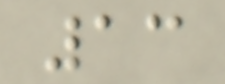13
